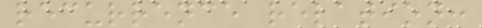recurrence relation:
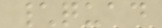\quad
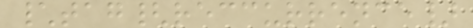\tag{reccurrence}
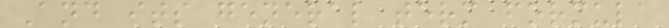And its general term formula
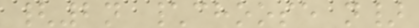{2n \choose n}
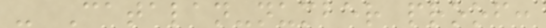- Catalan-number proof:
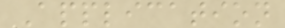Application
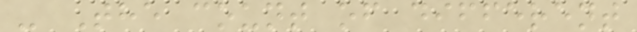- The count of different
